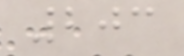203
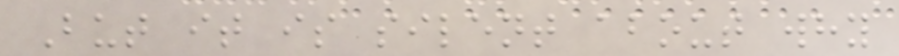But it is silent about why
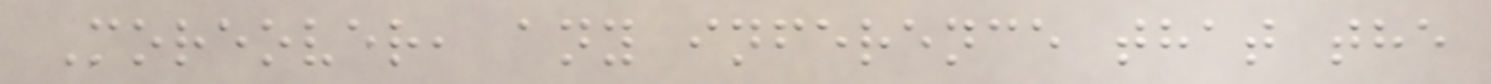Moreover, any inference that the
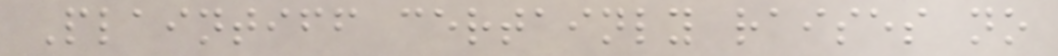Plaintiff certainly raises no
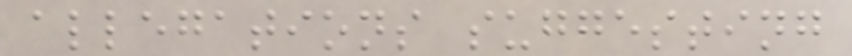allegations suggesting
